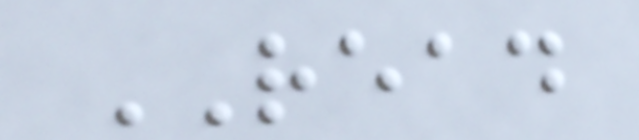READ
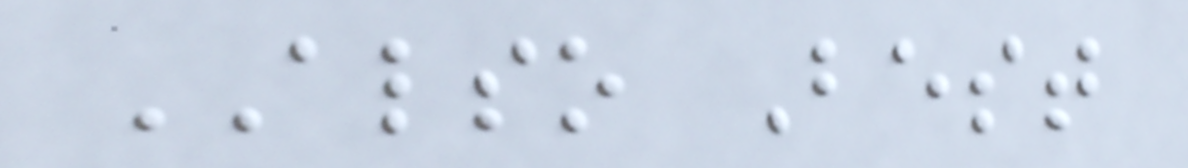ALSO Best
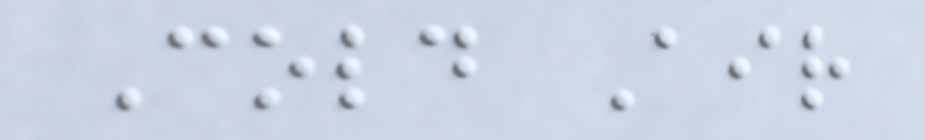Cold Air
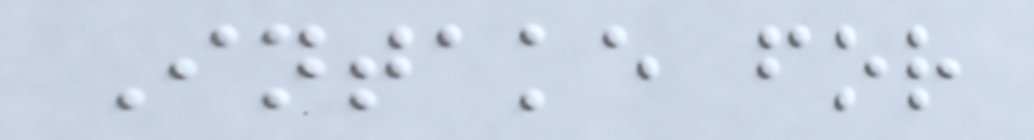Intake for
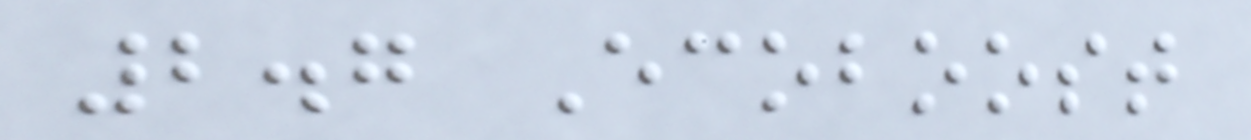2.7 Ecoboost
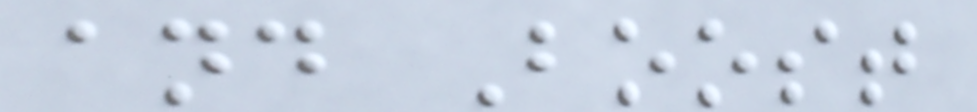and Boost
